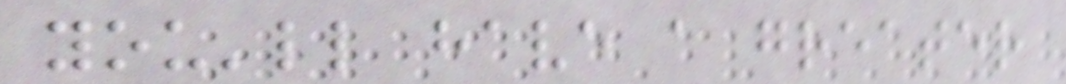you'll have a greater
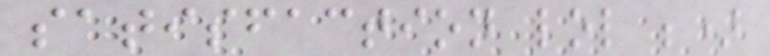satisfaction lol ;)
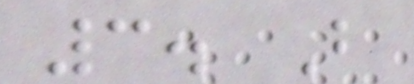3. B
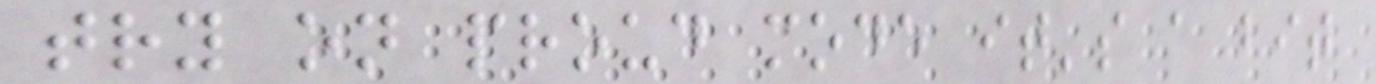try on proud mode it's a bit
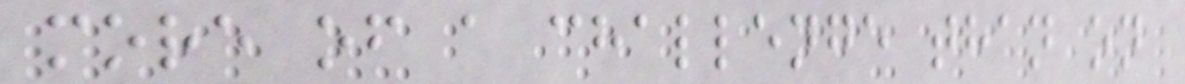more of a challenge than on
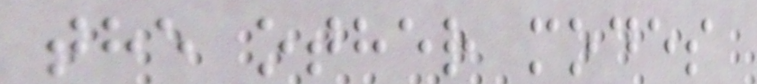the other modes
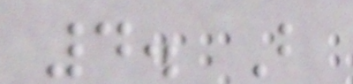4. B
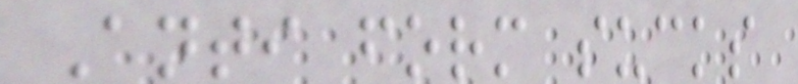Anti form sucks
